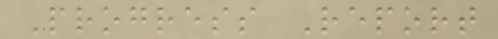Progress Report
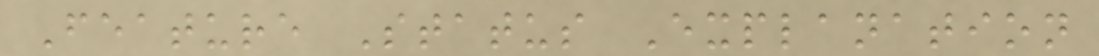Feature Status Explanation
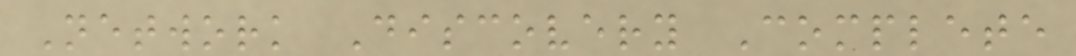Network Discovery Complete
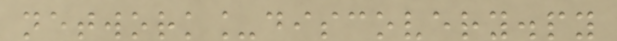network_discovery.py
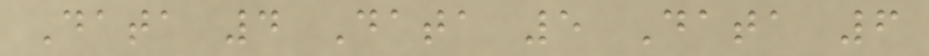Data 4 Data 5 Data 6
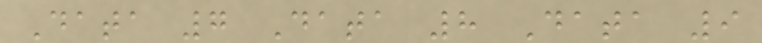Data 7 Data 8 Data 9
